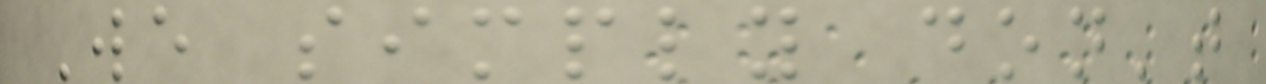We simply don't
